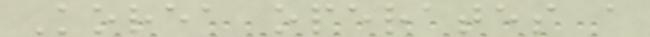Korea operates a
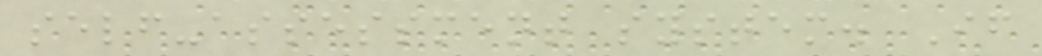self-assessment system. If
